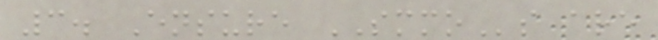3. Ensure SMMOs are
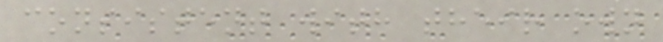consistent with their own
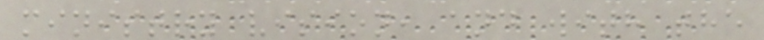ministry vision, and with the
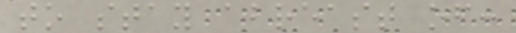to stay abreast of:
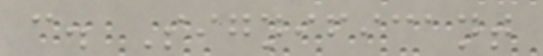c. Significant
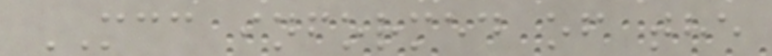MCC informed of the
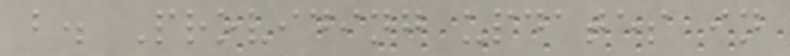b. Providing updates in
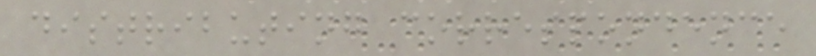distributing correspondence
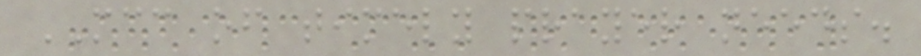MCC of timely prayer needs.
